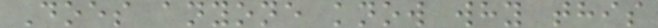Does anyone know why this
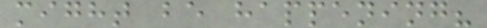might be happening?
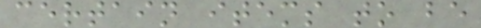certain items to be
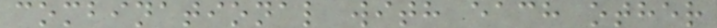combinational with each other
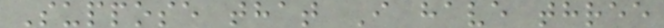Suppose that I have three
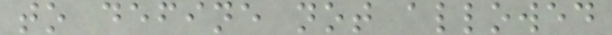to define not allowed
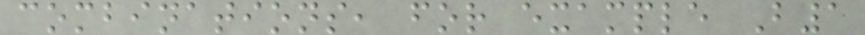combinations, for example B1
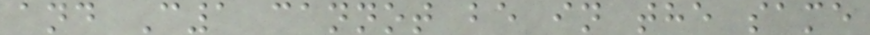and C1 cannot be in the same
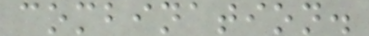combination.
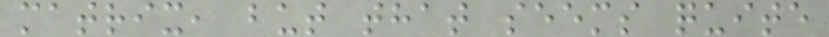matrix, but that seems quite
